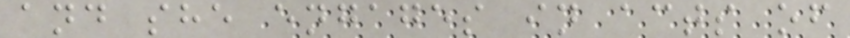and she engages in acts of
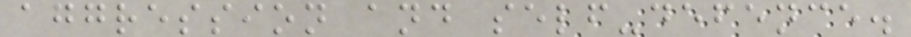aggression and self-defence.
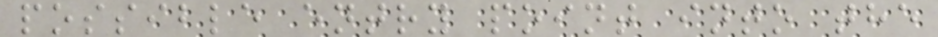possible entry point into the
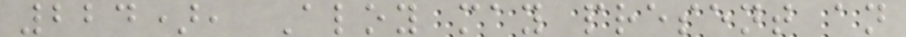224), Aloy may present an
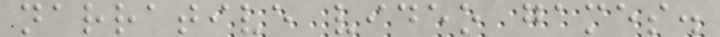narrative video games.
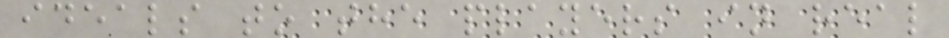ideals to the players in real
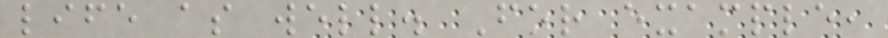life as well. For example,
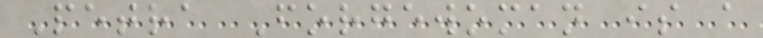Petra Forgewoman is a
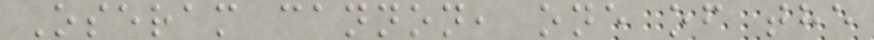Oseram cannon, one of the
